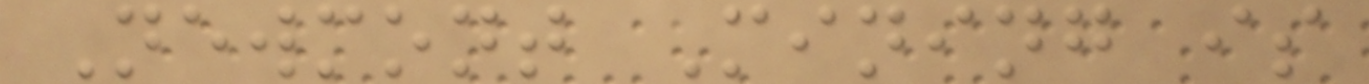Newmont Mining is
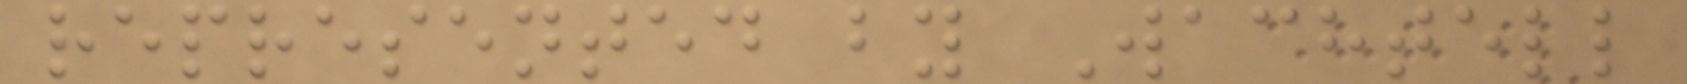represented by Wachtell
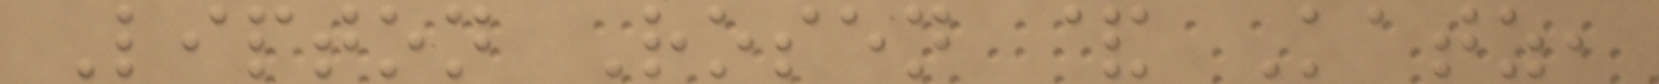Lipton Rosen & Katz,
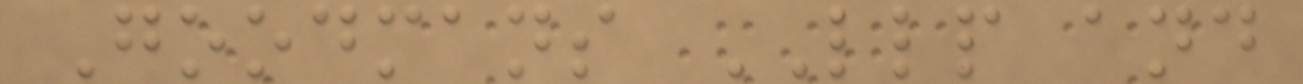Goodmans LLP and
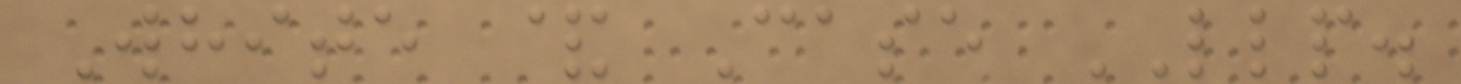White & Case LLP.
